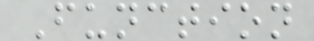Function
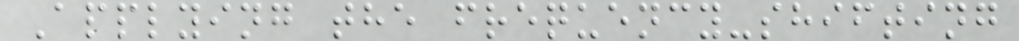Applying the frequency-shifting
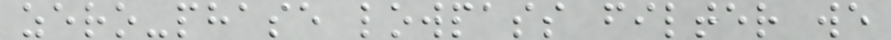zero-phase lowpass filter we
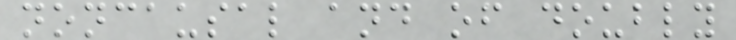noncausal and of doubly
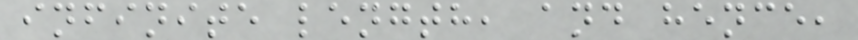infinite length, and hence,
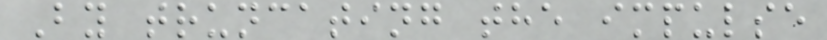By truncating the impulse
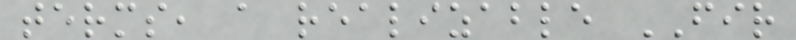terms, a realizable FIR
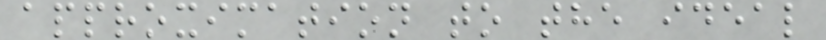approximation to the ideal
